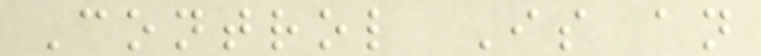Control Is an
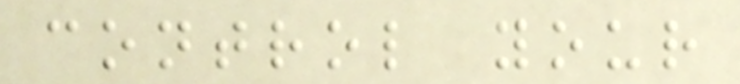control your
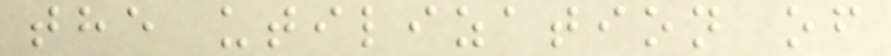the utilization of
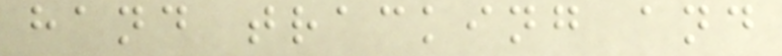hand tracking and
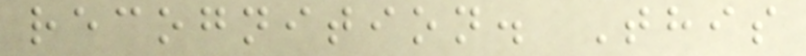recognition. This
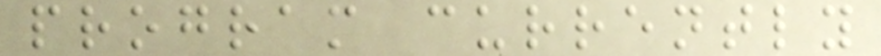program currently
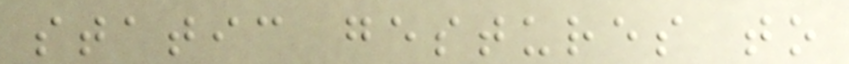static gestures to
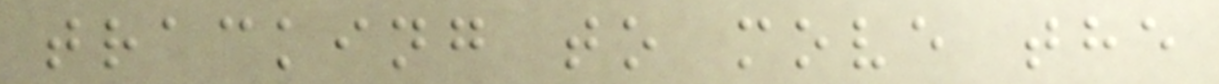tracking to move the
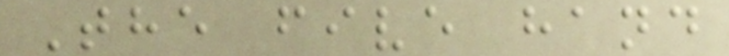The five hand
